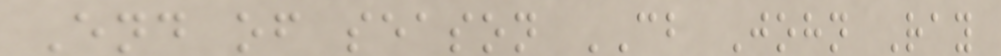End of season CB John Ray
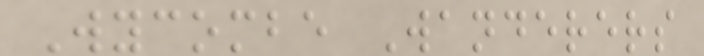Wycombe Wanderers
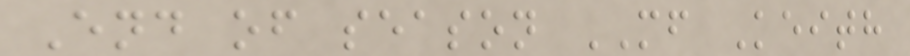End of season MF Keith
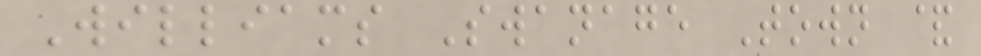Williams Swanage Town &
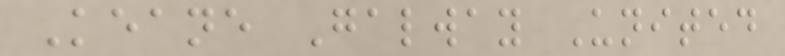Keane Galway United
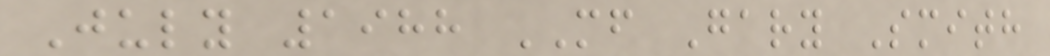July 1988 MF Gary Smith
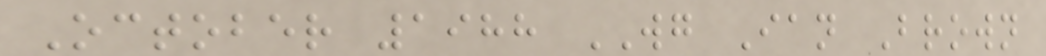October 1988 WG Ian Brown
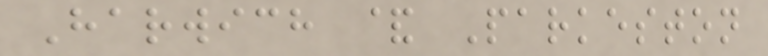Harwich & Parkeston
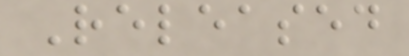Released
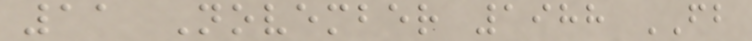11 November 1988 FB
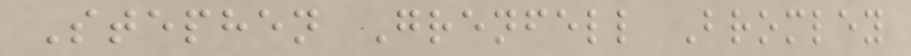Stephen Grenfell Bromley
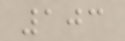103
